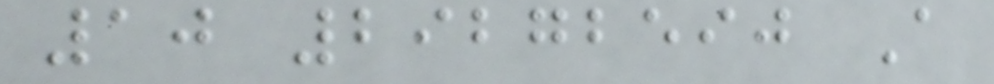10 29272590 A
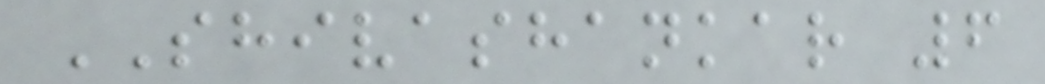SHIVASHANKAR 6
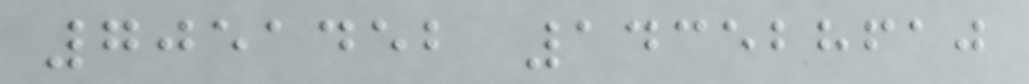7051452 143528610
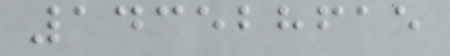143528615
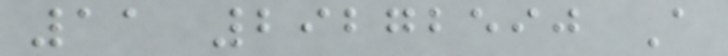11 29272590 A
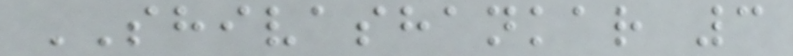SHIVASHANKAR 3
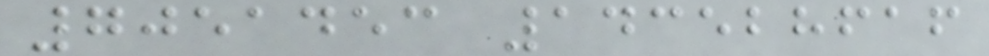7051453 143528616
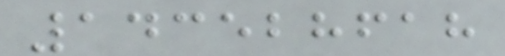143528618
